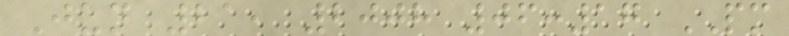Jun 21, 2008 06:17 PM
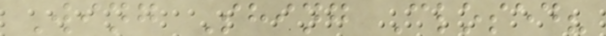Wing Shing Closed?
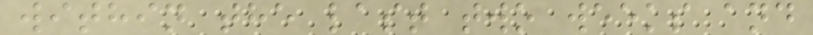within the last two weeks and
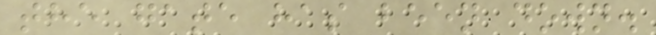the gate has been down.
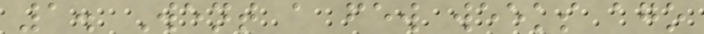1. Went a few weeks ago
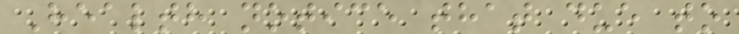Health notice that due to
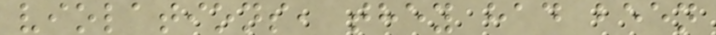violations, they had been
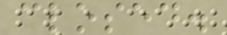closed.
